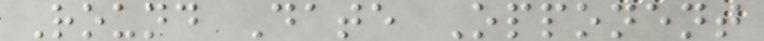Round Date Opponent
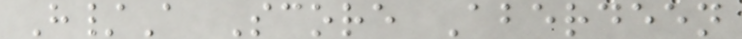H/A Score Aberdeen
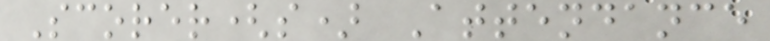Scorer(s) Attendance
